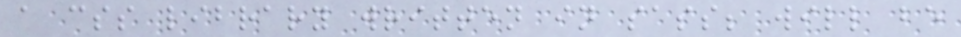a css library written in sass; will be
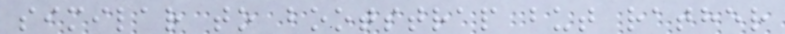similar to bootstrap but rather
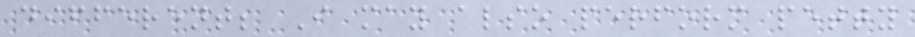different; I may also perform petty
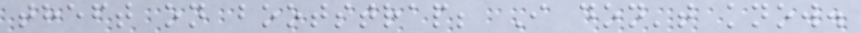theft on bootstrap; I don't know.
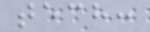tech:
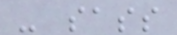- sass
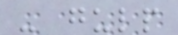- gulp
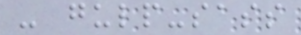- gulp-sass
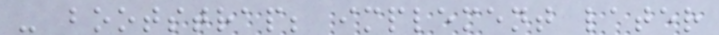- bootstrap; implement later
